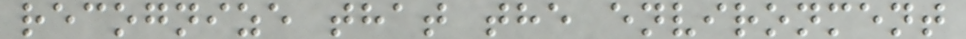recognize that the environment
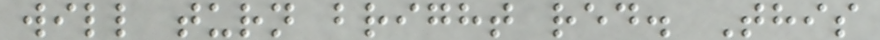will turn bright red. This
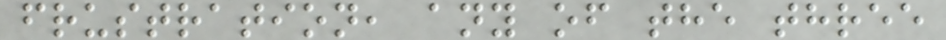frustration, any of the three
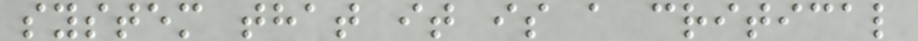system that it is a critical
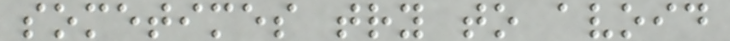sometimes try to avoid
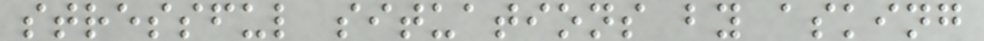stressful situations by asking
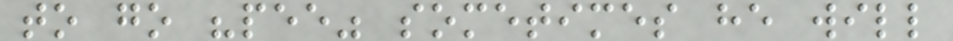to go "pee" sometimes he will
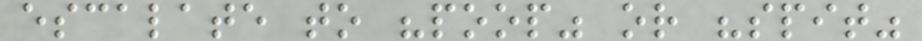escalate to "poop" or "spit"
